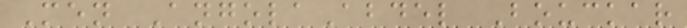Men AngolaAbdel Bouckar
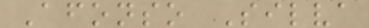Afonso Silva
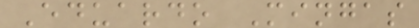Eduardo Mingas
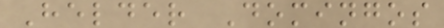Helder Domingos
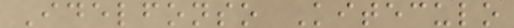Idelfonso Kiteculo
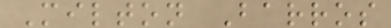Milton Barros
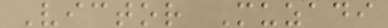Victor Muzadi
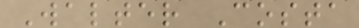Walter Costa
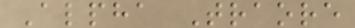Alpha Traore
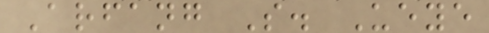Arfang S. Ueye
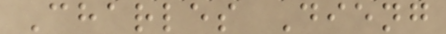Charles Dieng
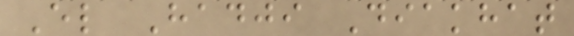El Hadji Diakhat
